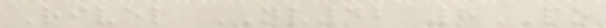Rivel NV42 8PO
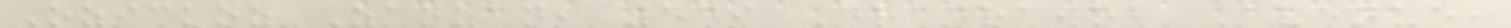Ozickoz Zanzan, 449 Dradrawob Avenue,
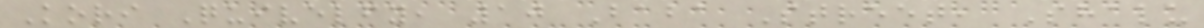Kori Quivelfy, 10 Baba Street, Shalu
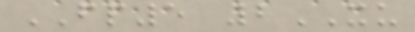FP5 2XU
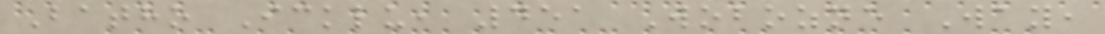Batho Icklu, 451 Wobozne Way,
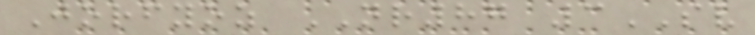Jorfyoz NR87 3SV
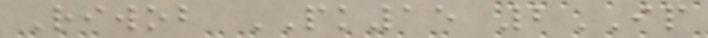Riwob PK15 2IP
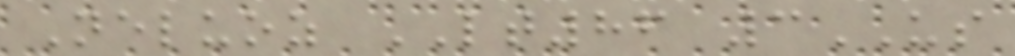Neluoz LT86 3US
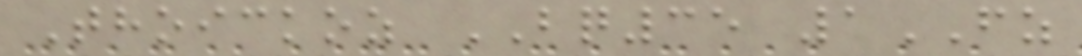Thoickoz BQ35 1FZ
